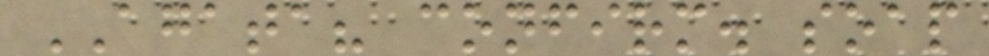AGATA? confirm. soap
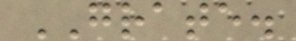GRATE.
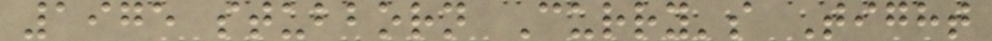1975 stubborn Curry's Tight
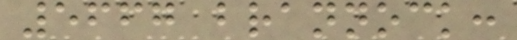5667 brannock:
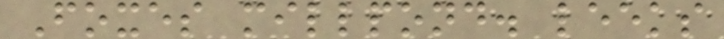Foxes millpond. leeks
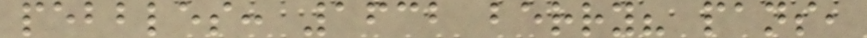pebbles: 1632 berry? pans,
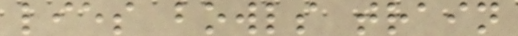lies bowls train
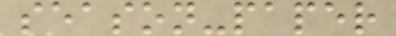season-paper
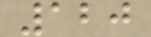120
